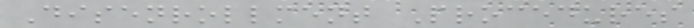Disenrollment Procedures
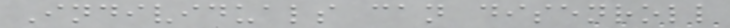Individuals can disenroll
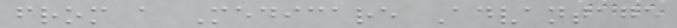from a Medicare Advantage
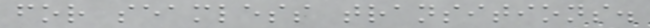for seamless transitions.
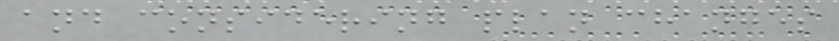and considering plan changes
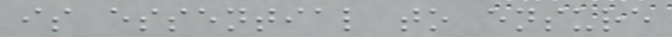is essential to ensure
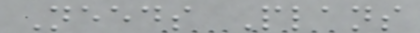Needs Plans
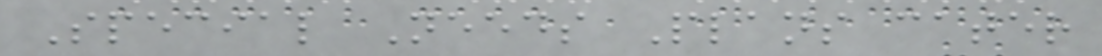Special Needs Plans cater
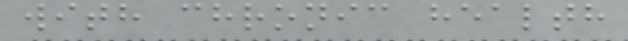with chronic health
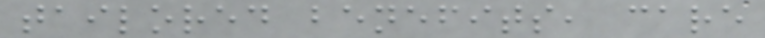tailored benefits, care
